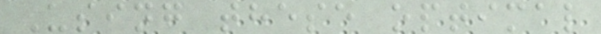Using these optimal
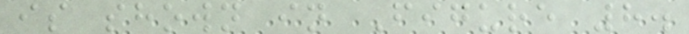is shown in Figure 8.
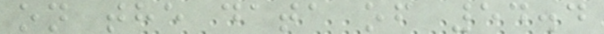on the data of 54.4
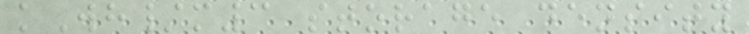kWh/m3 storage density
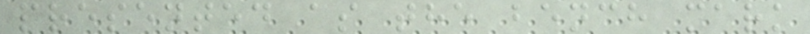presented as the bench mark
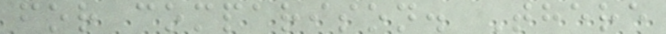for comparison. There
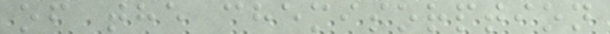of the chemisorption
